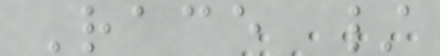Race /
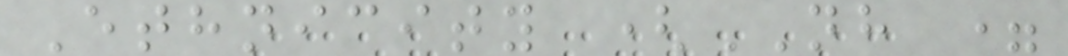Ethnicity (NH =
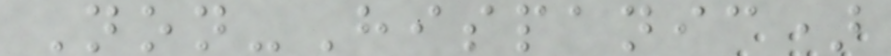Non-Hispanic)
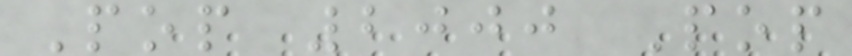Pop 2000 Pop
